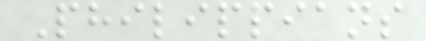Philippians
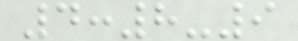4:8-9
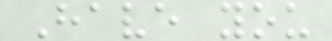Have you
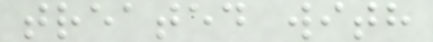treated with
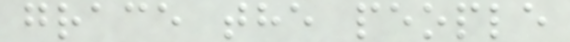grace the people
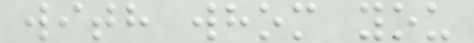with whom you
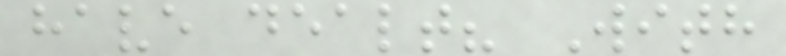have dealt? With
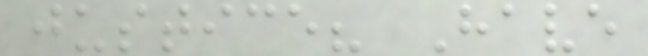justice? Have
